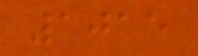1015
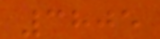3805
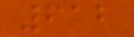612
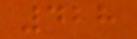428
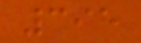395
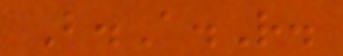B.A.R.
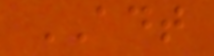ADT
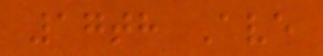17th Ave
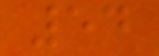54
